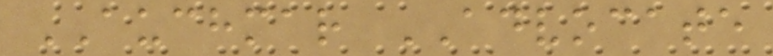AUCHMAR ADVOCATE
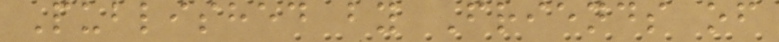Published by Friends of
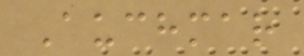Auchmar
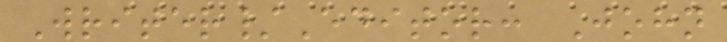Writer/Editor: John
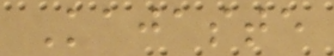Kajaste
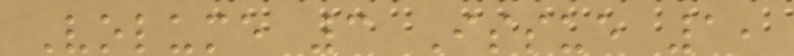Volume 3 Issue 1,
